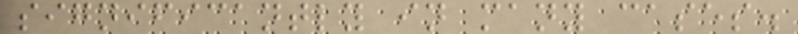significantly in many cases.
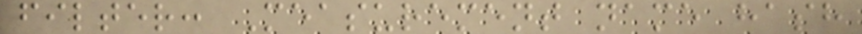filter: Measurement name hash
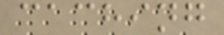caching
